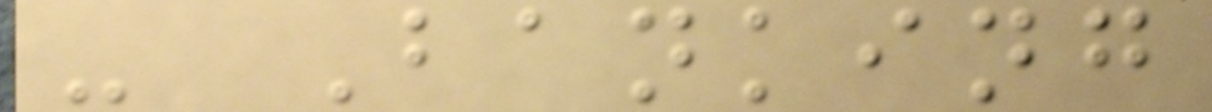- Banking
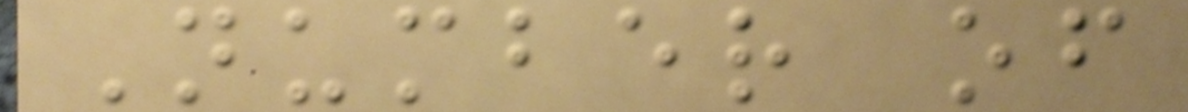Number of
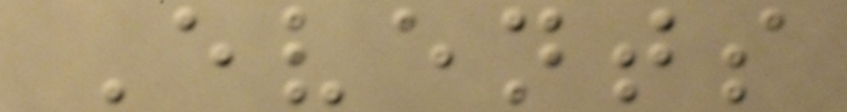Events
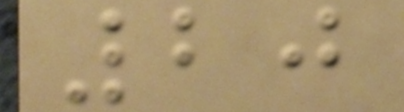20
